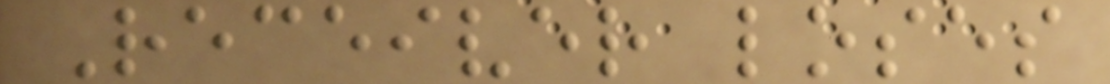Receiver loses
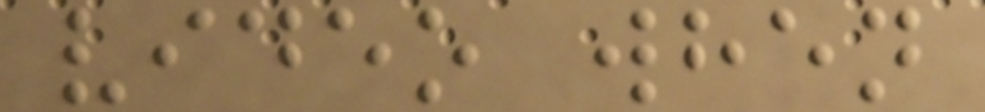video when
